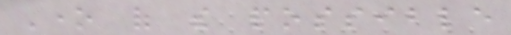One of the possible
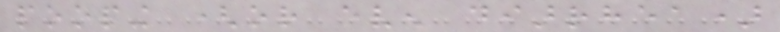pooping (or even diarrhea)
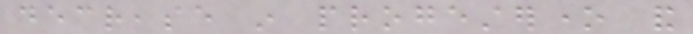decrease in progesterone and
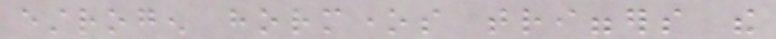estrogen hormones triggers the
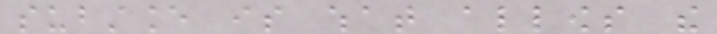substance is what allows the
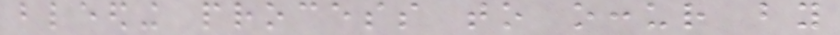bleeding process to occur by
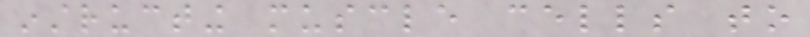instructing muscle cells to
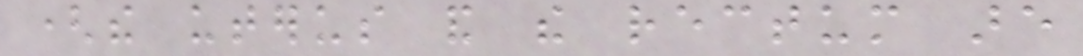(the uterus and the rectum are
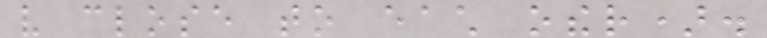very close to each other).
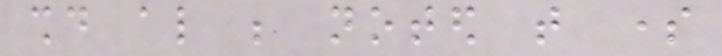should also be noted that some
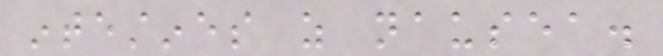intestines as nausea.
